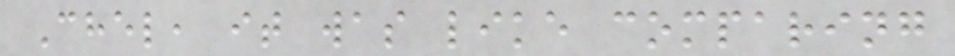Chel, it was like comparing
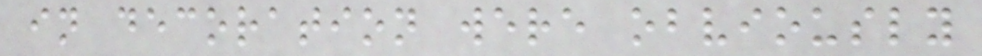in decoration were obviously
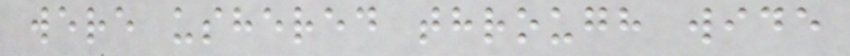were ushered through wide
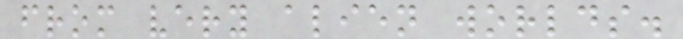from very alien worlds.
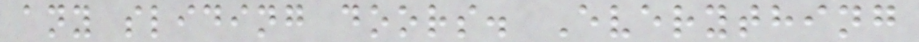any sliding doors. Everything
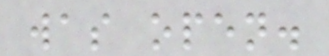was open.
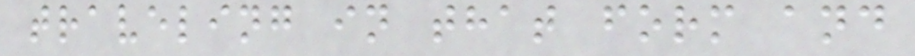traveling in that form and
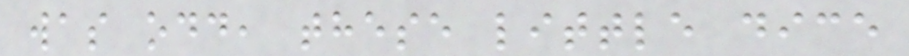was odd, these little dice
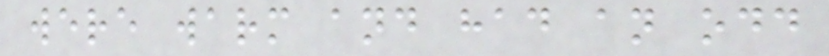were warm and had an odd
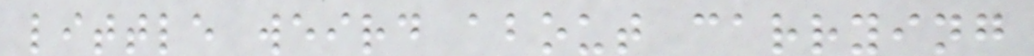little weird about carrying
